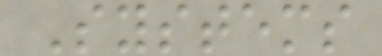Systems
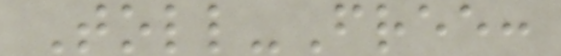Toll-Free:
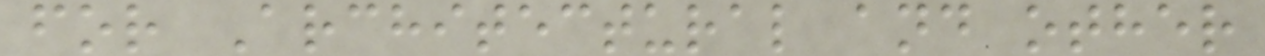for Architectural and other
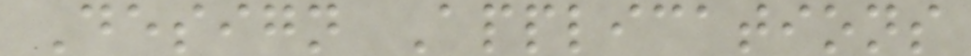Design Applications
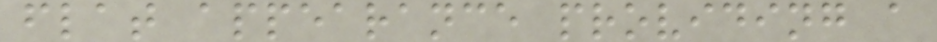flat appearance providing a
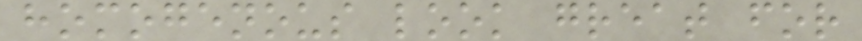homogenous look great for
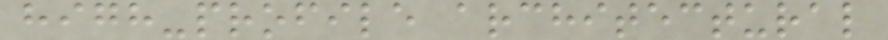high-profile architectural
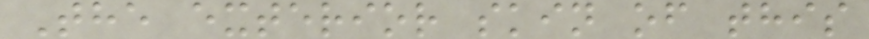The exterior skin of this
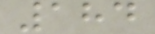184
